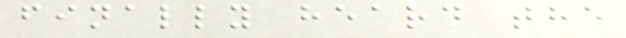finally heard the
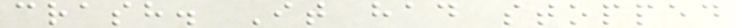crash. It had stopped
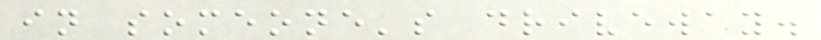in someone's driveway.
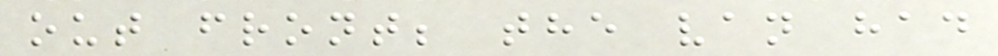out front; the van had
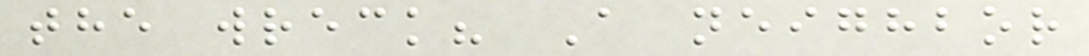the wreck? A neighbor
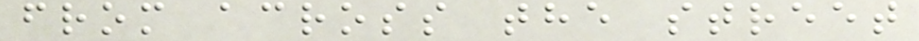from across the street
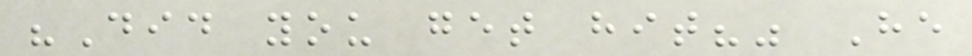"Did you get hit?" He
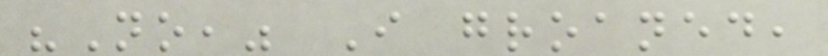"No," I groaned,
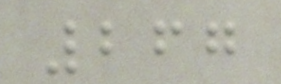267
